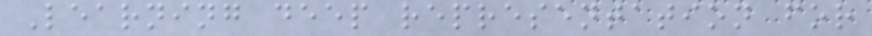Learning deep representation for
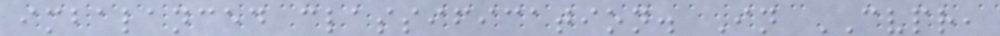imbalanced classification. In CVPR,
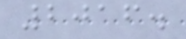2016.
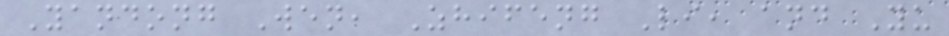Yandong Wen, Zhifeng Li, and Yu
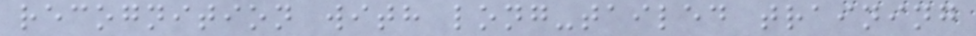recognition with long-tailed training
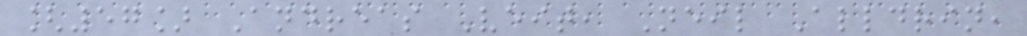[57] Andreas Veit, Neil Alldrin,
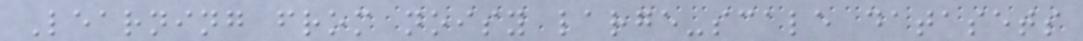Learning from noisy large-scale datasets
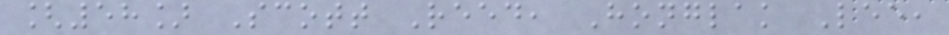[58] Scott Reed, Honglak Lee,
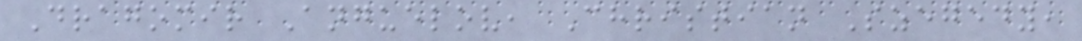Dragomir Anguelov, Christian Szegedy,
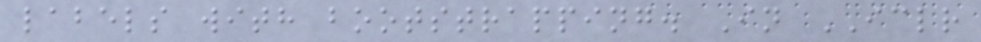labels with bootstrapping. In ICLR
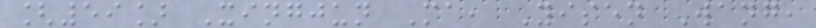[59] Xingjun Ma, Yisen Wang,
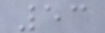53
